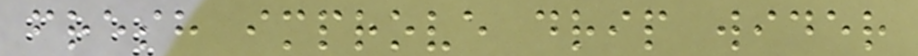fresh improve drip wider
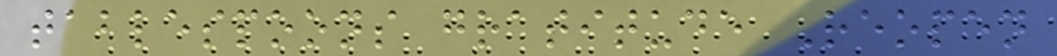tablespoons gratitude Reopen
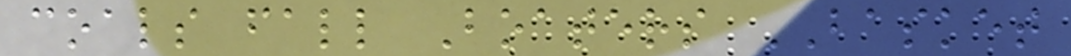coals fall Boaters BASKET
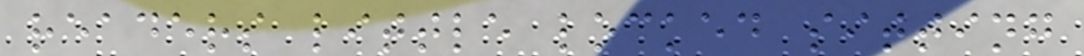readers little locked sitting
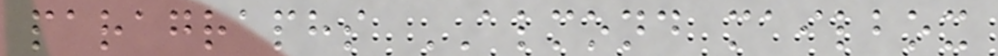paragraphs ALMOND mailbox
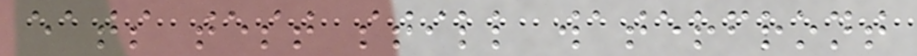eats test still waterfront
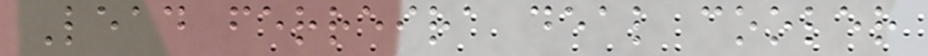Lead ferreira deal cooler
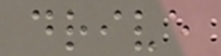drive
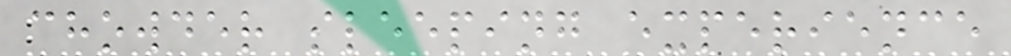chowder sleeping experience
